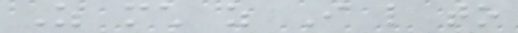As much as I like to
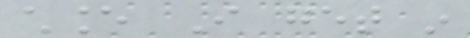chance I get in
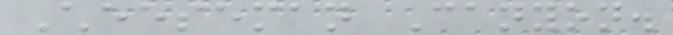Cheeseman Canyon.
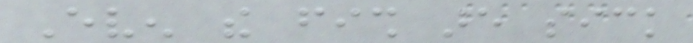Even the fish are sick
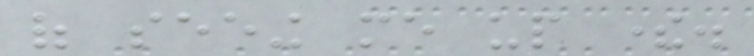of seeing me up there.
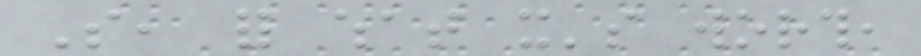So, for what it's worth,
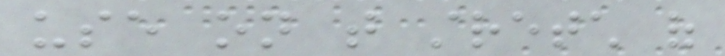use on that stretch of
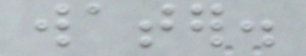water.
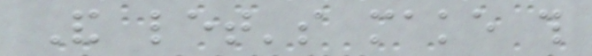And let's make this
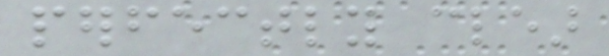perfectly clear
